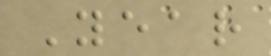Year
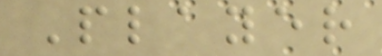Player
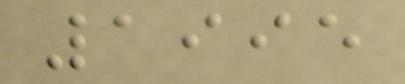1995
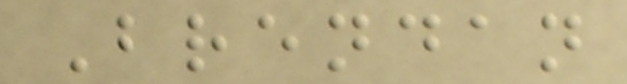Brendan
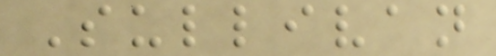Sullivan
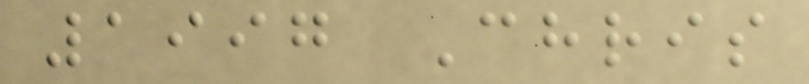1997 Chris
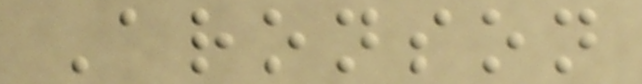Aronson
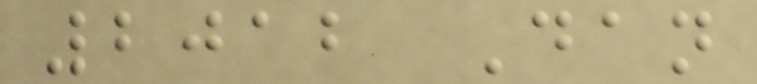2012 Dan
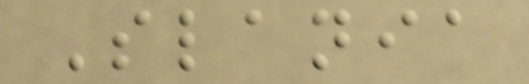Slania
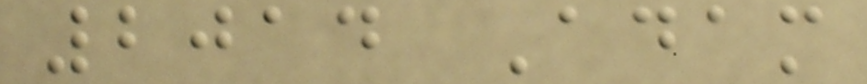2014 Adam
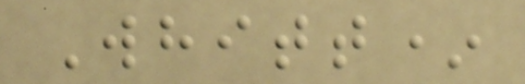Whitt*
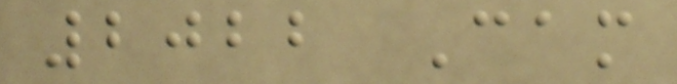2022 Cam
